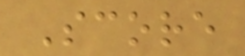Score
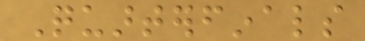Quarterfinals
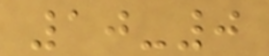10-0
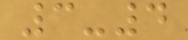3-4
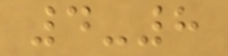4-8
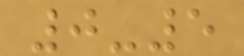0-5
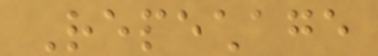Repechage
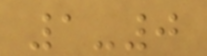1-0
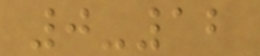0-12
